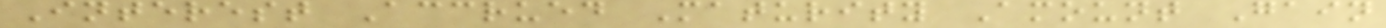Interest Accrued Maturity Amount Gain
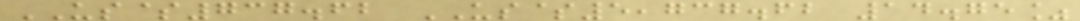US$737.62 US$5,737.62 14.75%
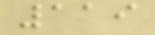119
